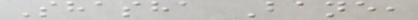Shasha Bane,
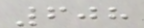608
